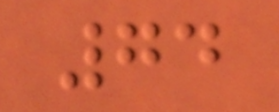74
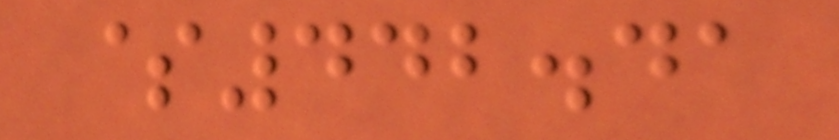$442.41
